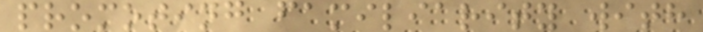promoting familiarity with
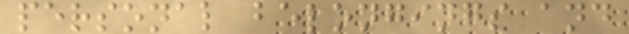personal belongings and
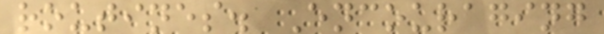routines. Encouraging
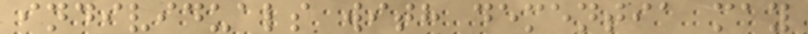individuals with dementia may
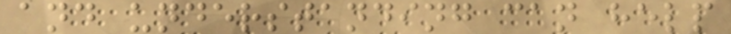and understanding can help
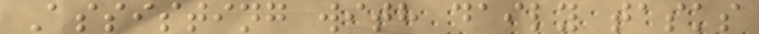Assisting with daily tasks
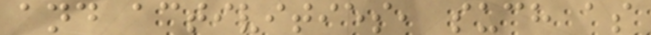and activities, such as
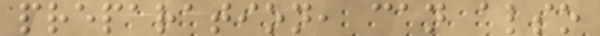preparation, can also
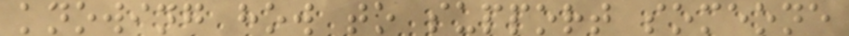knowing how to support someone
